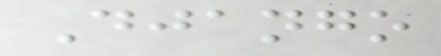Django
